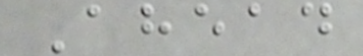Ahead
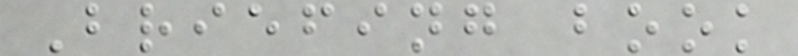Briefing book
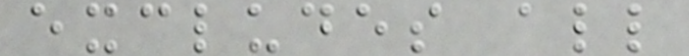excludes all
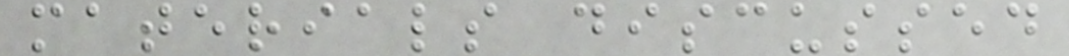materials discussed
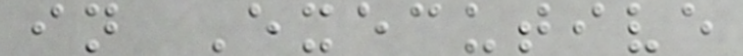in Executive
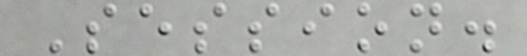Session.
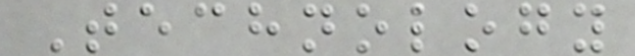Technology
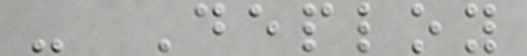- Deploy
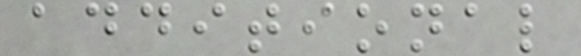additional
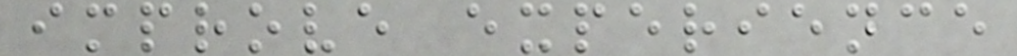improve experience
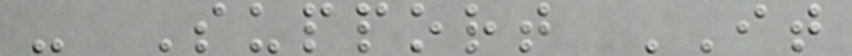- Support IT
